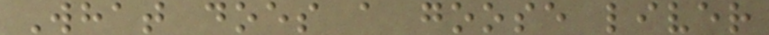What does a goose liver
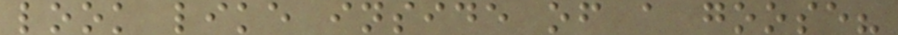look like inside of a goose?
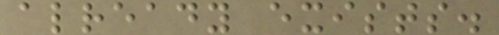already exists.
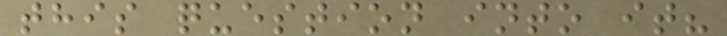this question into it?
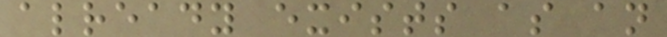already exists as an
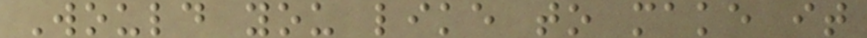Would you like to make it
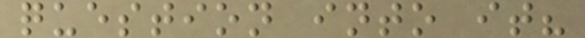question into it?
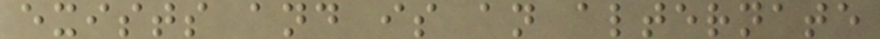exists and is an alternate
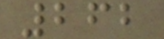262
